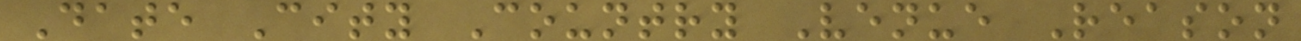Date City Country Venue Reason
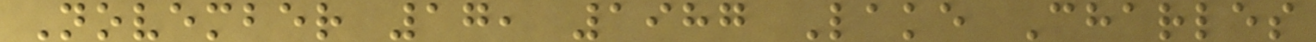November 17, 1987 Lake Charles
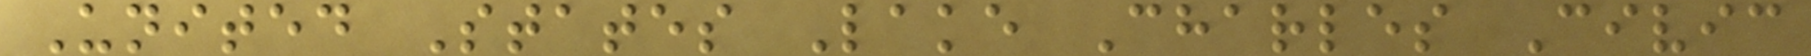United States Lake Charles Civic
